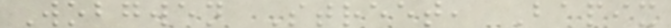Wobgwen Street, Bapix
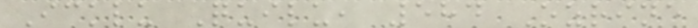Icklu Quilu, 584 Ozrine
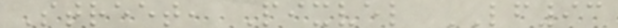Street, Pixvel LF93
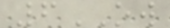6OW
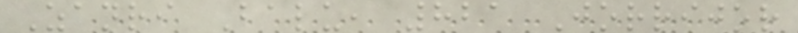Zanri Balu, 821 Jorrijor
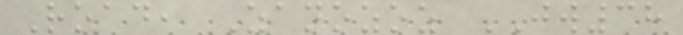Road, Zanozoz JW38
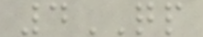4QP
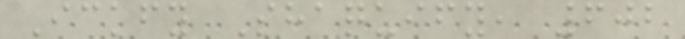Ickfy Shaquify, 602
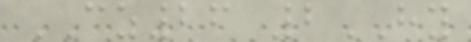CZ26 2HY
